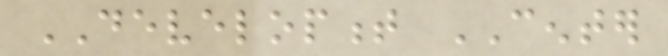DEVELOPMENT CENTER
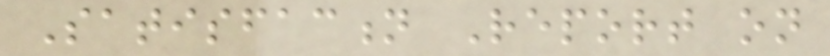Satisfaction Report on
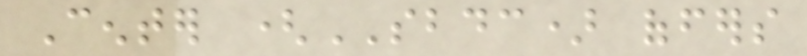Center (SBDC) offers
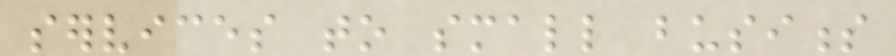services to small business
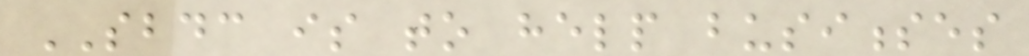SBDC is to help businesses
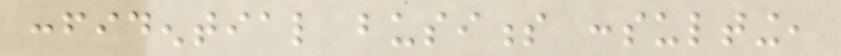confidential business consulting,
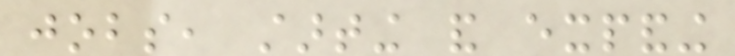jobs, starting and expanding
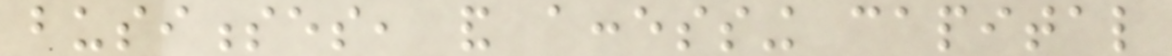businesses, and accessing capital
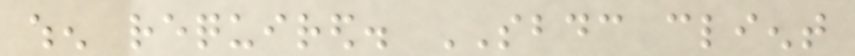when required. SBDC client
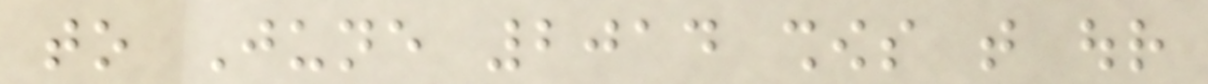to June 2014 shows that our
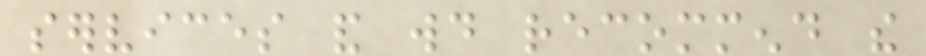services and would recommend the
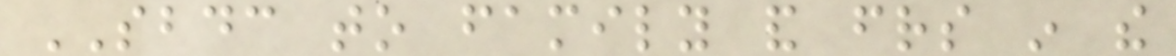SBDC to family and friends in the
